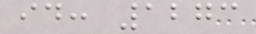id: 1273
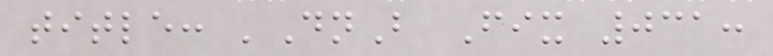title: 'DnB Fix 031:
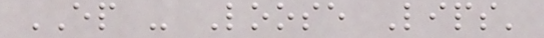EP - Loose Lips'
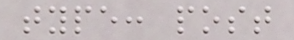type: post
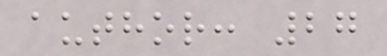author: 27
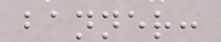banner:
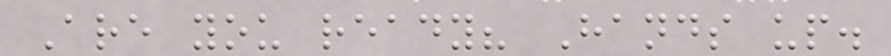Are you ready? Hands up.
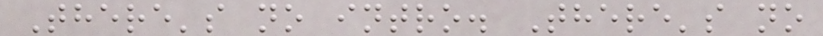There's no intro. There's no
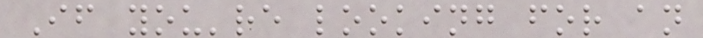If you're looking for an
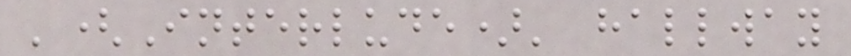'(Interlude)' hallway
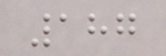187
